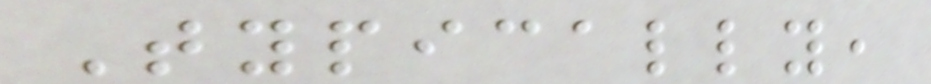Typically,
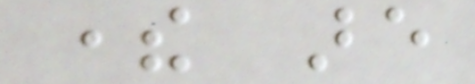there are
